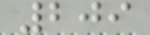209
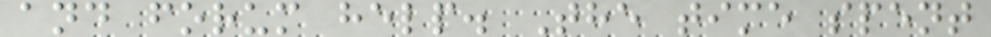and forum help. The time spent
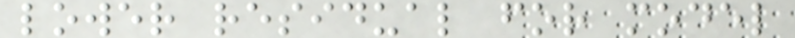lower residual for model
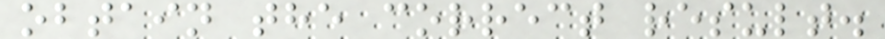obtain the correct result.
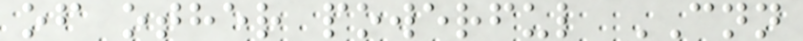of other powerful CNN
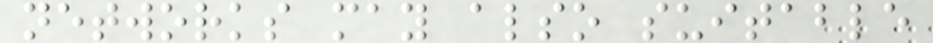networks may also suitable
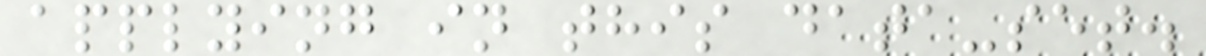applying in this data-set.
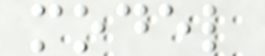model
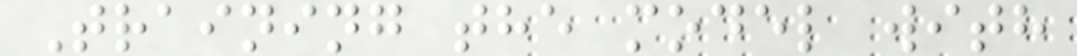Training the model with
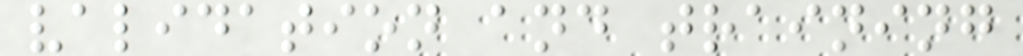validation and training
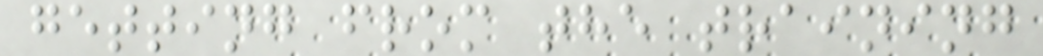getting from the training
